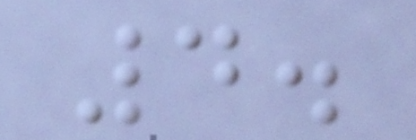4.
